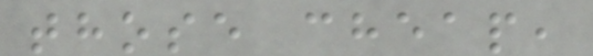those cheap,
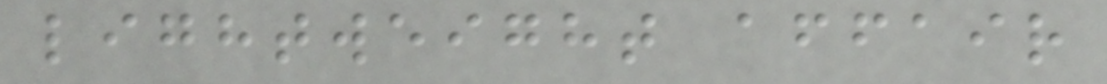lightweight affair
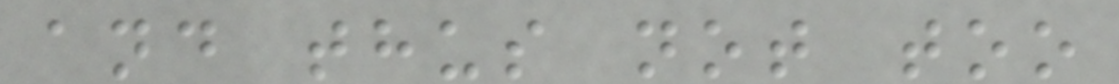and thus not too
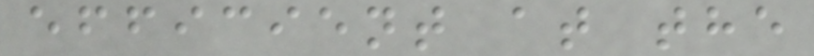efficient at the
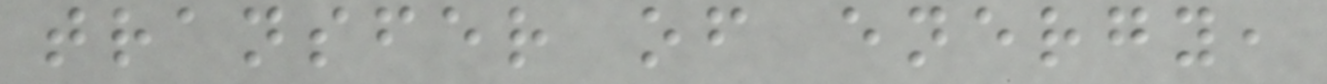transfer of energy,
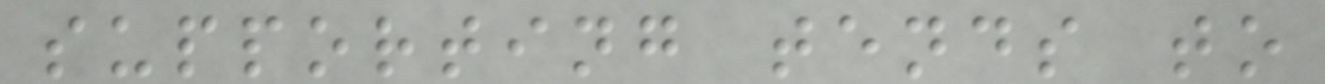supporting tends to
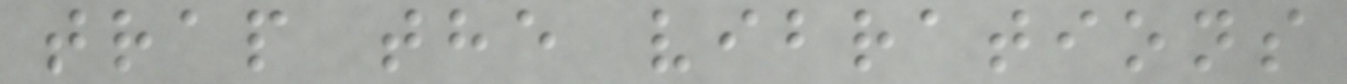trap the vibrations
